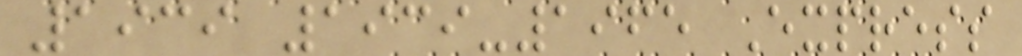1939 1939-1965 Express
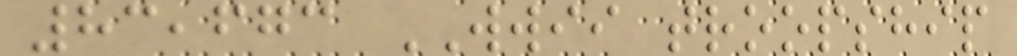83,673 WWII troopship
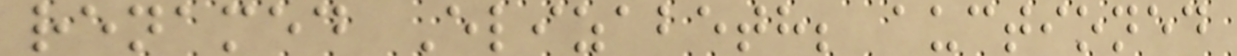renamed Elizabeth; auctioned
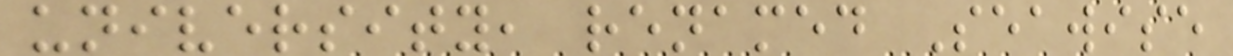university, renamed Seawise
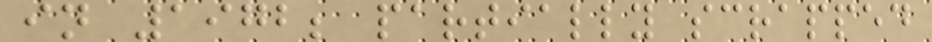in 1972; partially scrapped
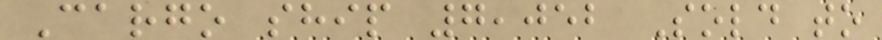Cargo ship 7,052 Sold to
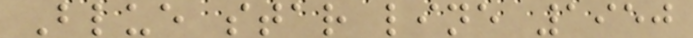Blue star line 1950
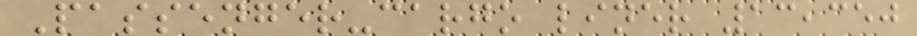Passenger-cargo liner 13,350
